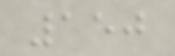150
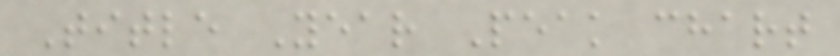Title Year Peak chart
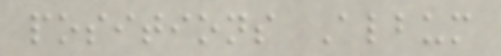positions Album
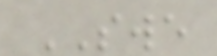SWE
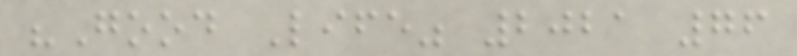"Good Life" 2021 76
